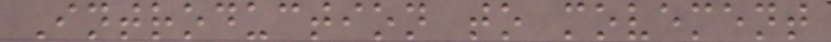Introduction to movement
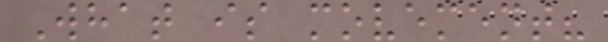What is movement?
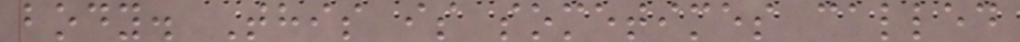body. This is sometimes called
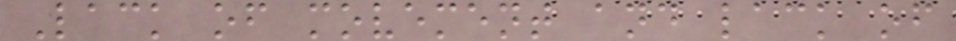Lack of movement and lack of
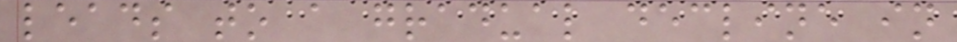leads to a gradual decline in
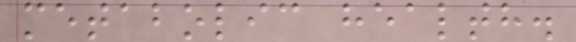metabolic health.
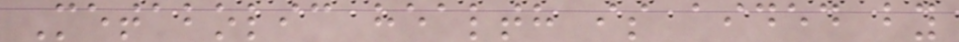Metabolic health is aided by
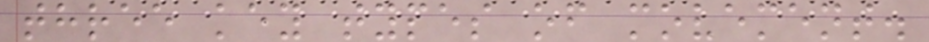three key types of movement.
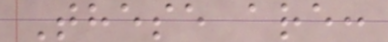These are:
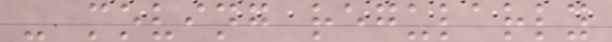- moving regularly
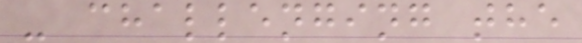- challenging the
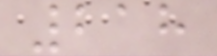218
